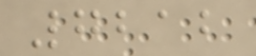7212
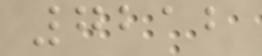7212
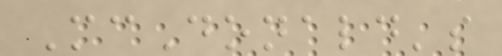McDonald's
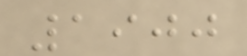1900
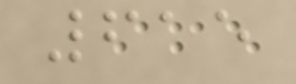615
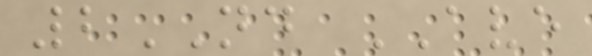2ND AVE
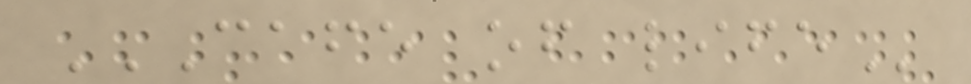CAFE OF LIFE
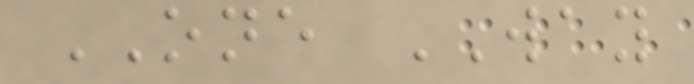ONE WAY
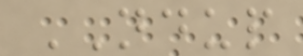NDUP
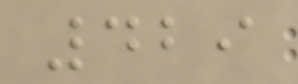429
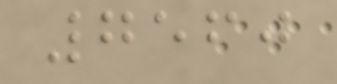7560
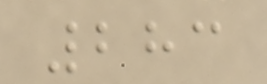283
